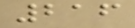216
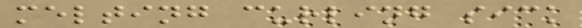melting curling sick
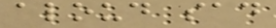aloud sad
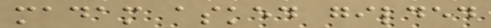madam asked gilded
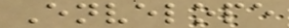Envelope
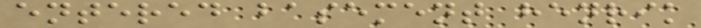entered basement henrik
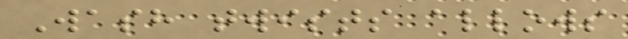Wash twists allows
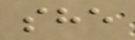she
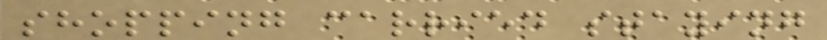shopping carried staying
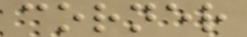corner
